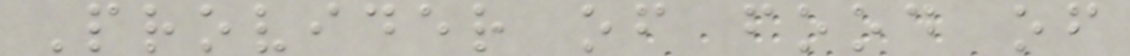Provider of food of
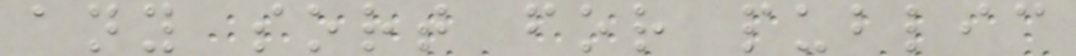any sort for public
